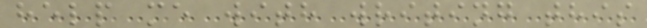help me with writing this
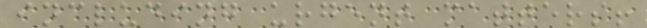including urgent matters!
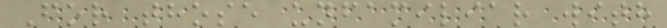For those unfamiliar with
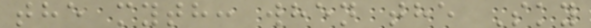the myth: when the Sky
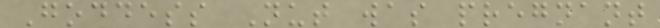Goddess Nut was pregnant
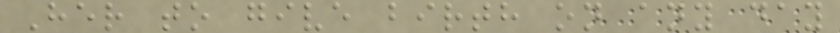Her to give birth on any day
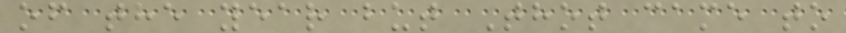of the year but Thot came to
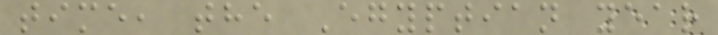time, the Egyptian year
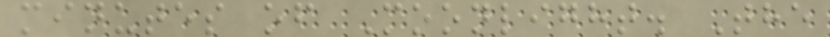minutes of Moonlight. The
